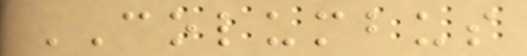COLUMBUS
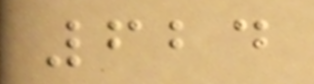624
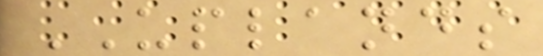UPLANDS
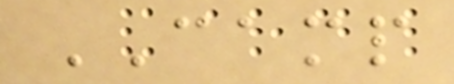CAMP
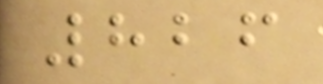826
